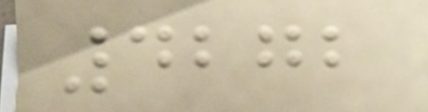4272
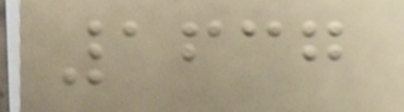1637
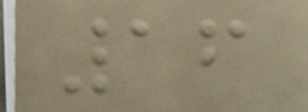16
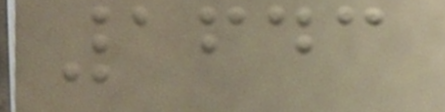1643
